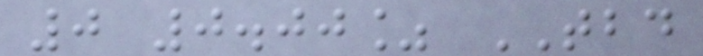0 0.00% TBD
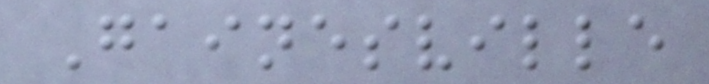Gainesville
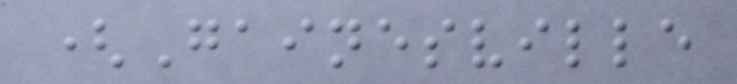(Gainesville
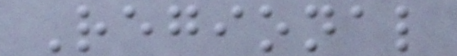Regional
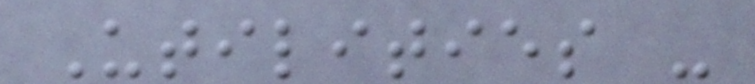Utilities -
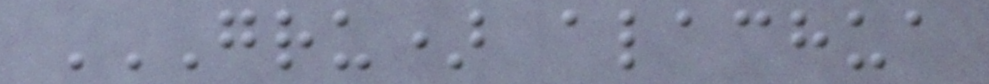GRU) ALACHUA
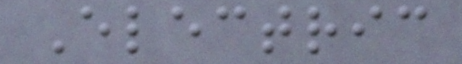Electric
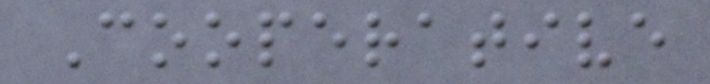Cooperative
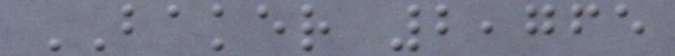BAKER 2,765
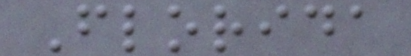Florida
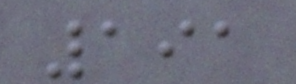191
